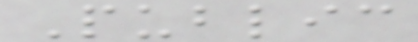Public
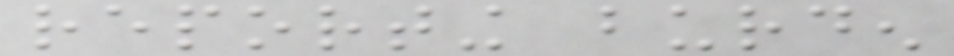reporting burden
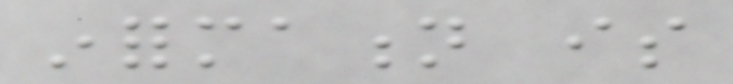information is
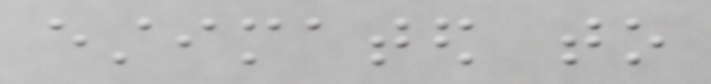estimated to
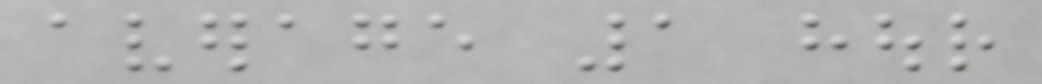average 1 hour
